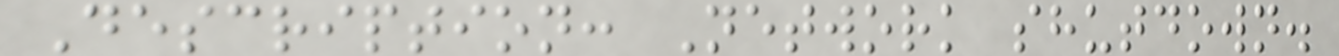Description: Network shutdown.
